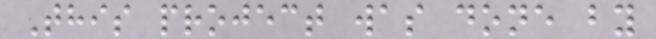This project was done by
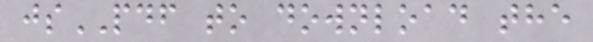jsPDF to download the
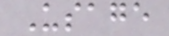Usage
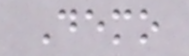Demo
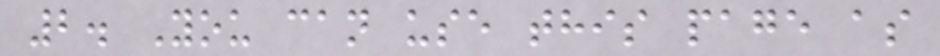2. You can use this page as
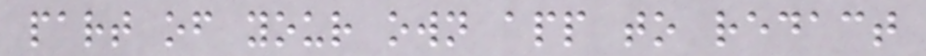part of your own app to redact
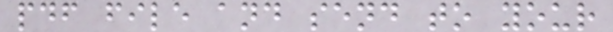pdf file and send to your
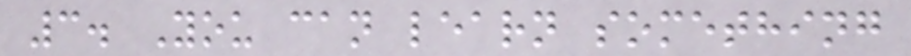3. You can learn something
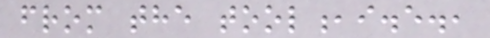from the tool,i.e.,
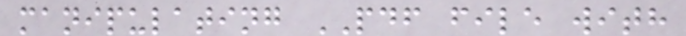manipulating PDF file with
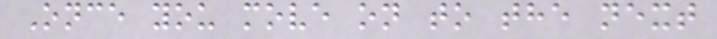Once you move on to the next
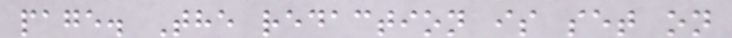page. The redaction is set on
